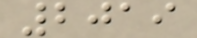2019
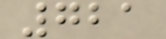721
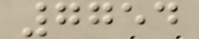7754
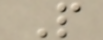P
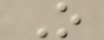O
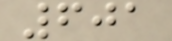601
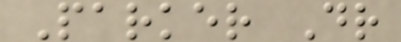Parker Dr
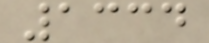1334
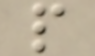p
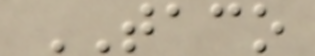TACO
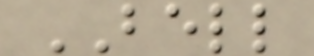BELL
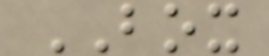BOX
